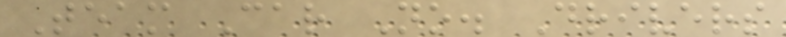Team Car No. Drivers
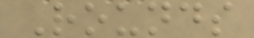Rounds
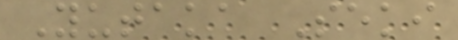Yutaka Seki
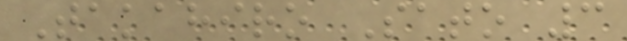Takahiro Sato 3
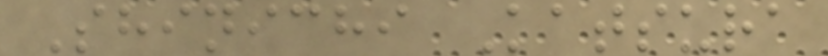Shinichi Katsura
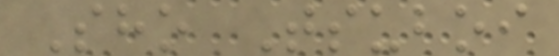Sho Tsuboi
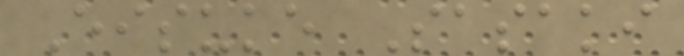Eisuke Sasaki
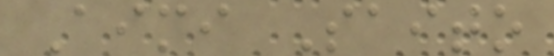Aimi Saito
